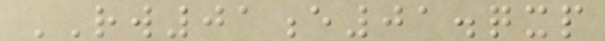RW01e01.qxp
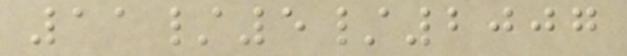11/5/2007
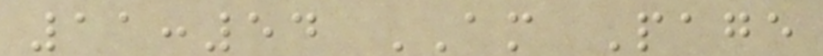11:54 AM Page
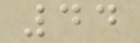44
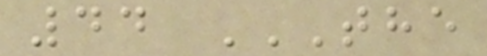44 THE
